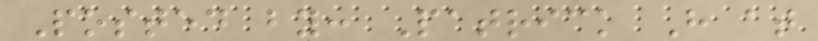Posted by: Patrick H at
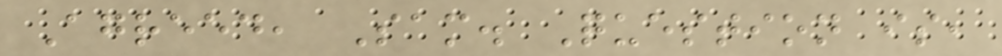Agreed, Sam. Question is,
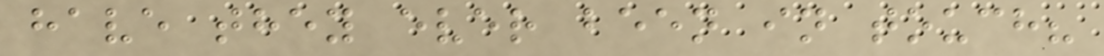have they ever been in touch?
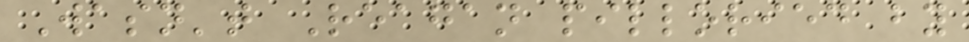Wasn't Reagan pilloried by
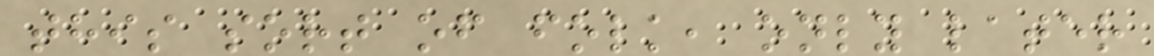this sort of folk, only later
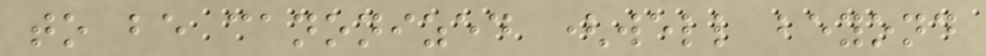to be canonized (well beyond
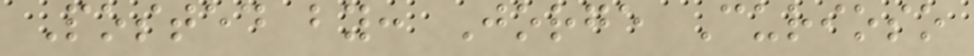Posted by: Jorge Curioso
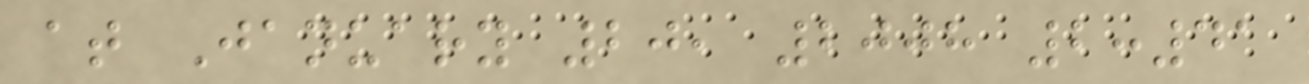at January 20, 2008 2:41
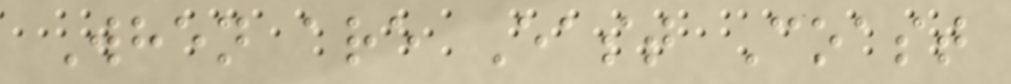When are East Coast
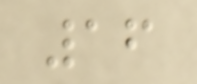16
